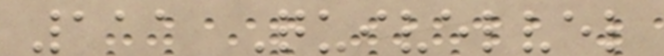111 Quivelvel
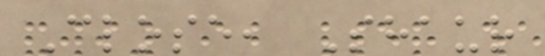Close, Shaur
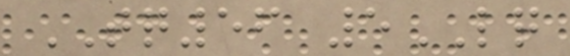TQ56 5LQ
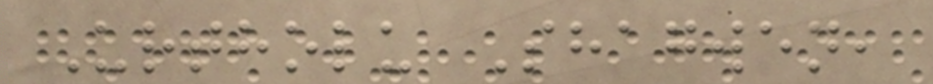Urtholu Shagwen,
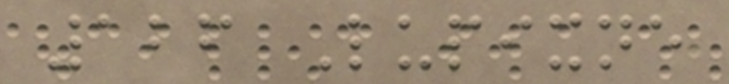126 Lupixne
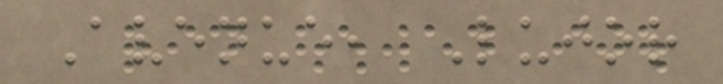Avenue, Lujor
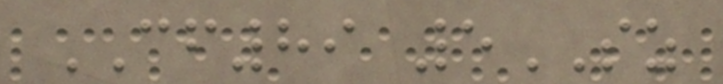CF89 5SZ
